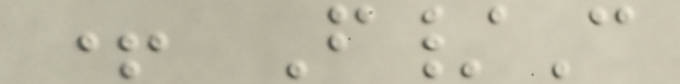+ F/C
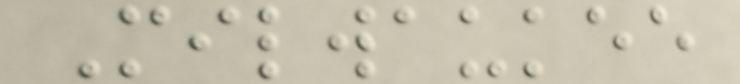Milwaukee
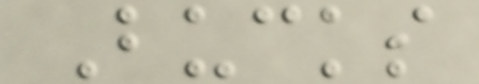Bucks
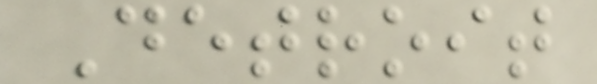Detroit
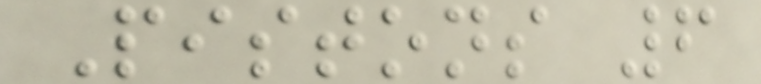Pistons 6
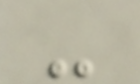-
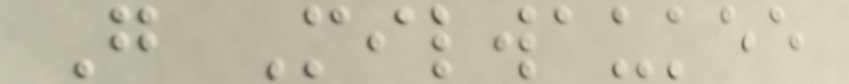G Milwaukee
